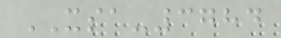XSA-3784
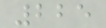225
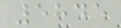5845
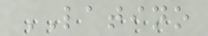LATINO
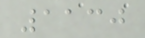1130
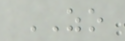ZO
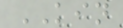KIN
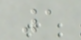1
